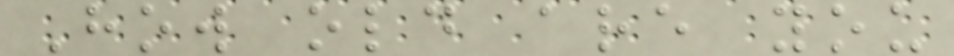How old are you
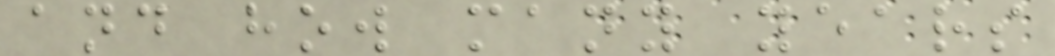and how many years
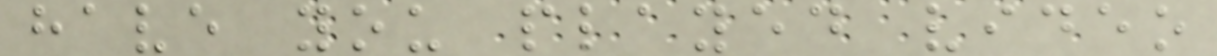have you played video
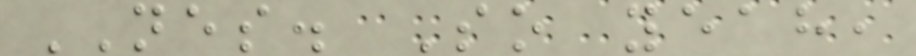NES. So yeah,
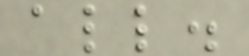all.
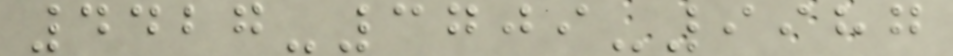4427-3709-9987
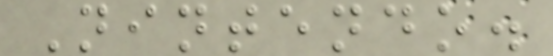Nintendo.
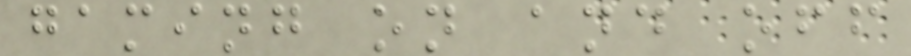gaming on and off
